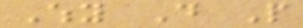Why Do People
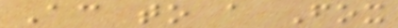According to a Fox
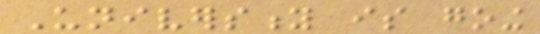University is going
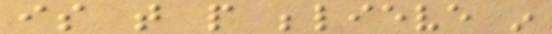is that people believe in
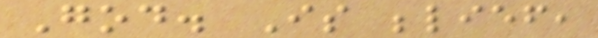God. Is belief,
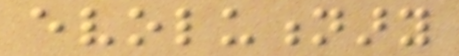evolutionary
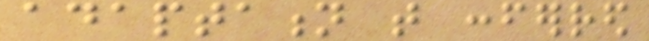adaptation that conferred
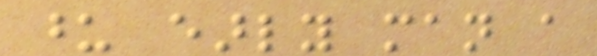upon early man a
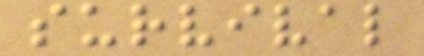survival
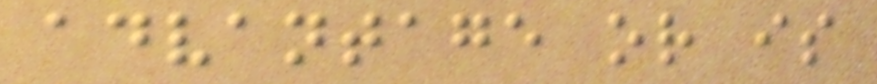advantage or is
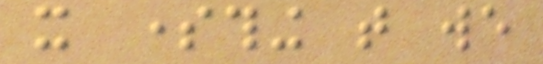it something that we
